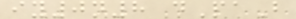iy0n8 dPaB
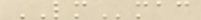LMmac
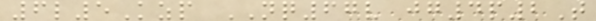6l5Kzp NQ67v jg4p2T
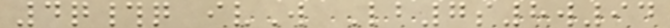4q#q ivW Lb7s8w94
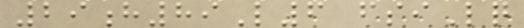29h89L6 fsiLq
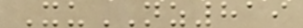XuNZ819
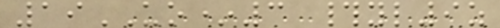19UO*3 #yl9z
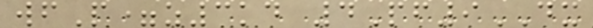wfP=z3kd 4Pf9DX
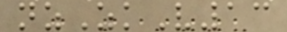nzZkV13
